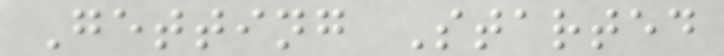Getting Started
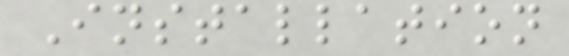Installation
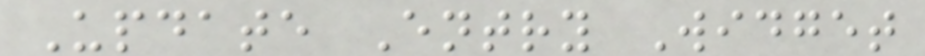Update Entry Widget
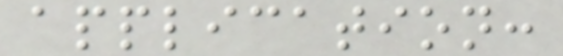application:
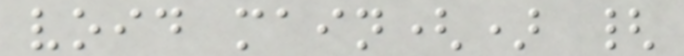void main() {
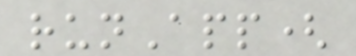runApp(
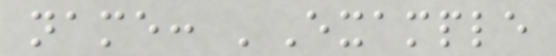name: 'Example
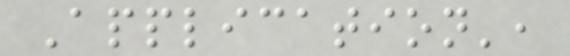Application',
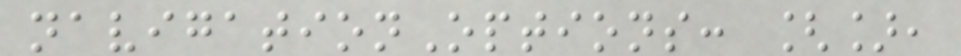navigationOptions: [],
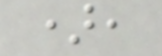),
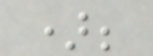);
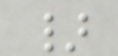}
